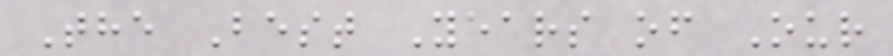The Best Years of Our
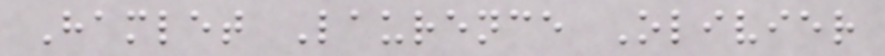Hamlet Laurence Olivier
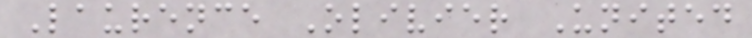Laurence Olivier United
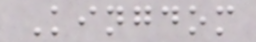Kingdom
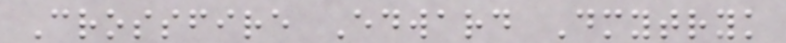Crossfire Edward Dmytryk
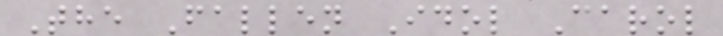The Fallen Idol Carol
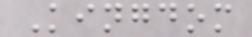Kingdom
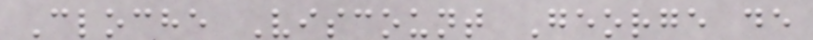Cloche Viscount George de
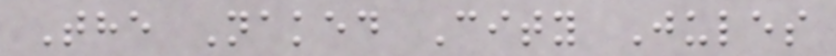The Naked City Jules
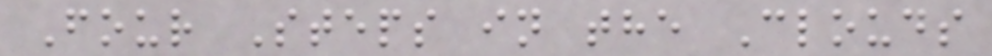Four Steps in the Clouds
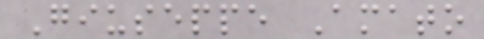Giuseppe Amato
